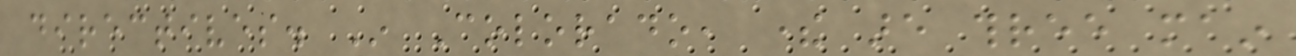directives. In Colorado, there are three main
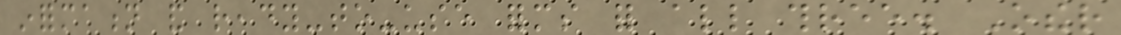information and ready-to-use forms for all three. Other
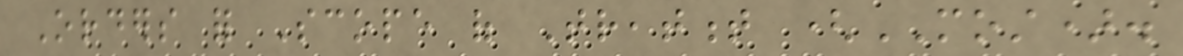Orders for Scope of Treatment (MOST).
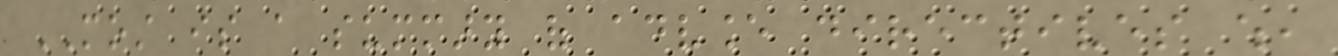MOST is a summary of advance directives which,
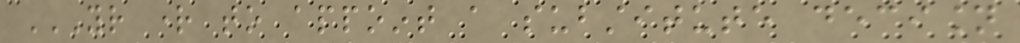YOUR RIGHT TO APPOINT A SUBSTITUTE DECISION
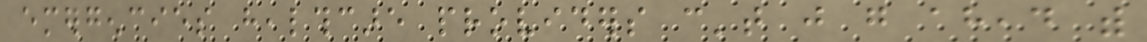emergencies healthcare providers can't just go ahead with
